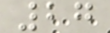27
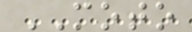MOTO
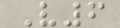V6
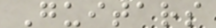Guitars
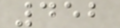452
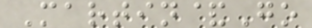Martin&Go
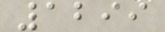1299
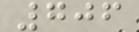706
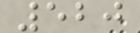520
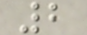2
